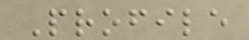Profile
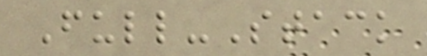Full-Stack
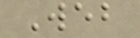Web
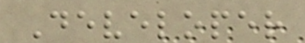Developer
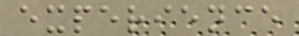experience
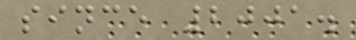since 2001.
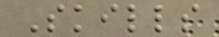Skills
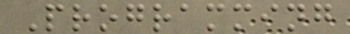Programming
